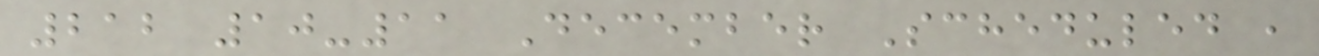212 10-11 December Scheduled ,
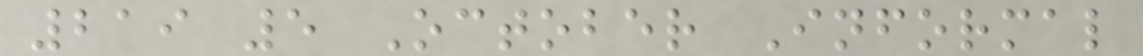219 5 October Informal
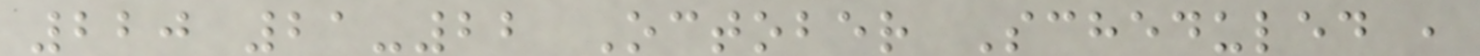220 21-22 October Scheduled ,
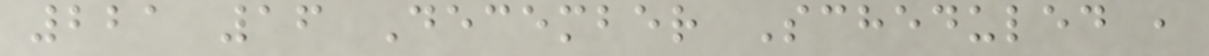221 16 December Scheduled ,
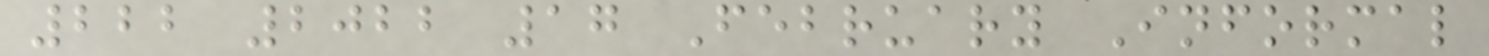222 2022 17 February Informal
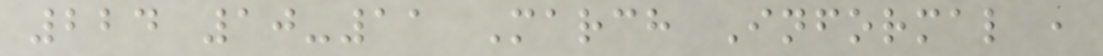224 10-11 March Informal ,
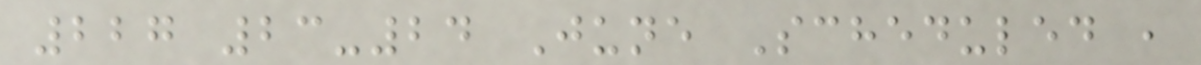227 23-24 June Scheduled ,
